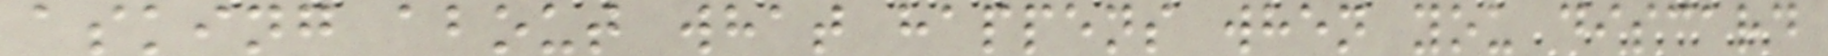asking about what happens when you discard
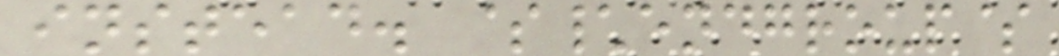instead. $\endgroup$
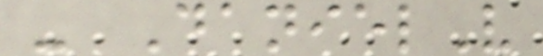- DanielV
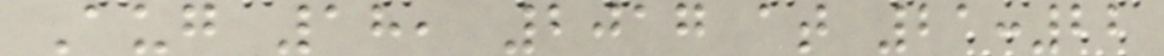Aug 18, 2017 at 21:22
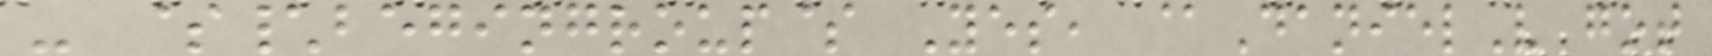- $\begingroup$ Yes, @DanielV got
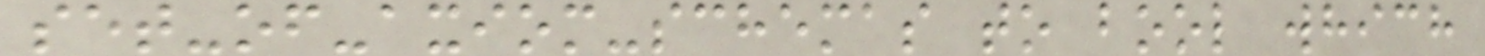set-of-axiom-schemas to bool which
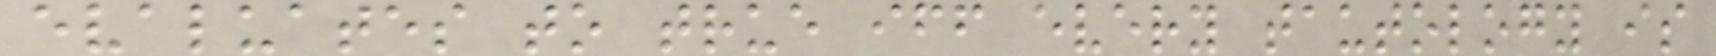evaluates to true iff every tautology is
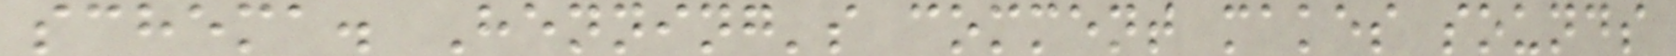schema. Henning's comment makes sounds
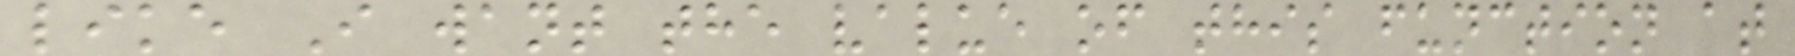like I want the value of this function at
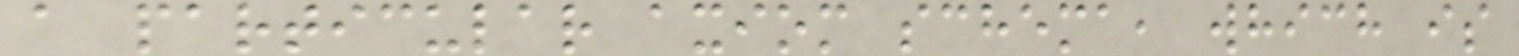a particular axiom schema, which is
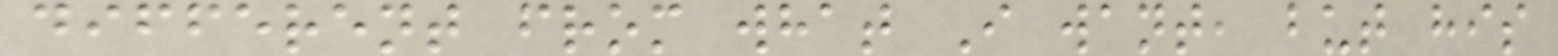different from what I want, but his
